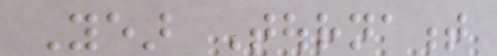Year Tournament
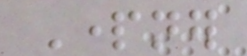Partner
